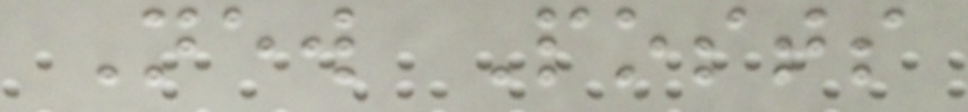New Posts
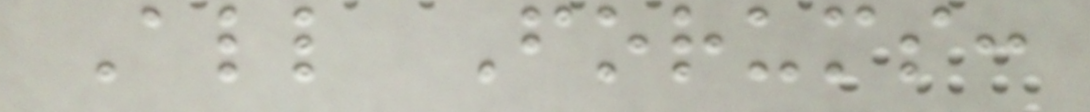All Forums:
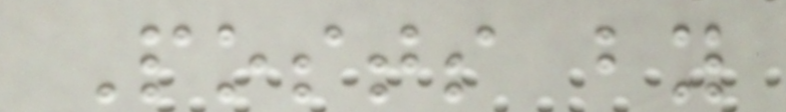Posts by
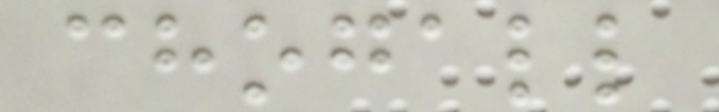chogall
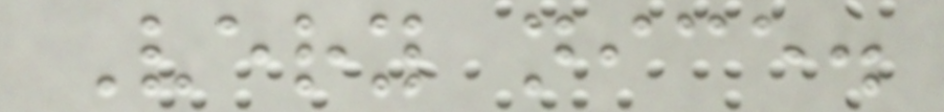Very nice.
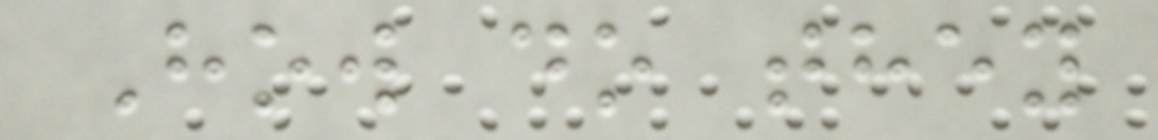How do they
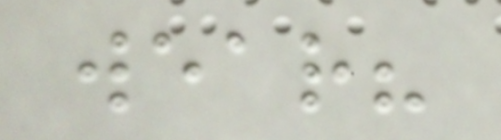wear?
